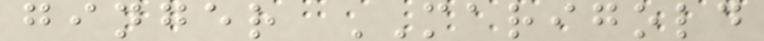ginger MARIGOLD
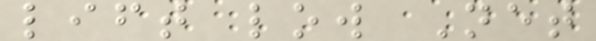lift low Net
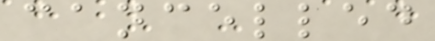cancelled
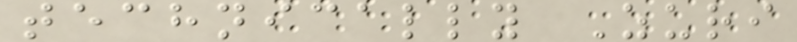technically Zuri
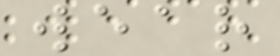wear
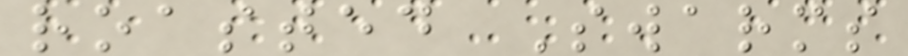roasted Swarms
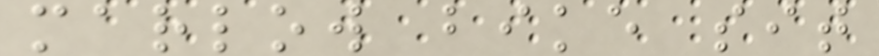marlow bike sit
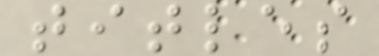titles
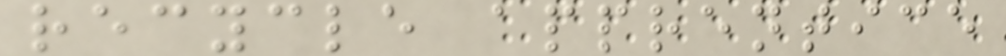recycle apprentice
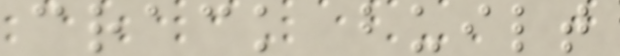crack built
